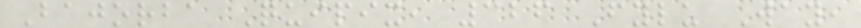Bajorba Quipix, 326 Fylu Way,
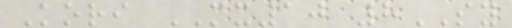Kori MX10 8SY
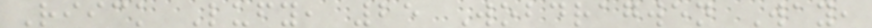Riick Lufy, 25 Wobdragwen Way,
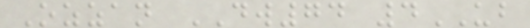Ozzan DW74 4UB
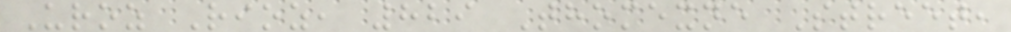Uroz Rioz, 829 Thomexne Street,
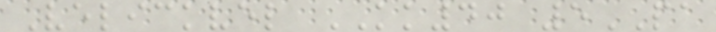Velickvel KK40 5PA
